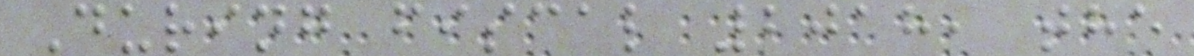During fiscal 2018, the
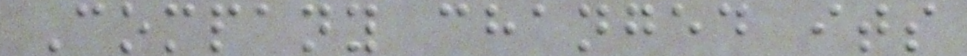Company changed its
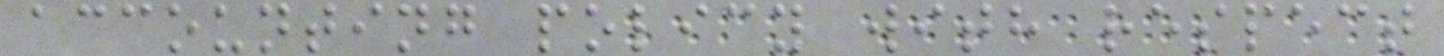accounting policy with respect
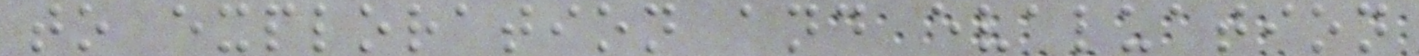to exploration and evaluation
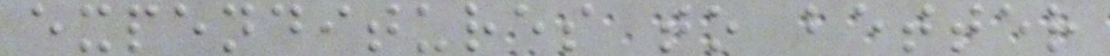expenditures to better
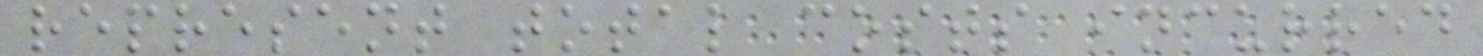represent total costs incurred
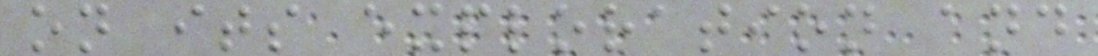on its exploration and
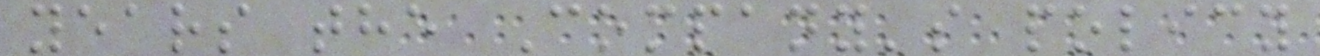years the Company's policy
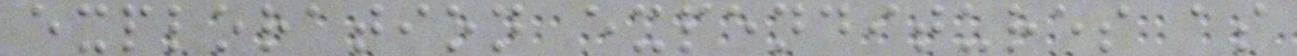exploration expenditures as
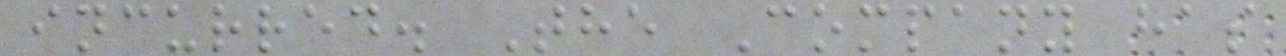incurred. The Company has
